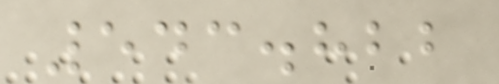543.822
